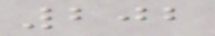202
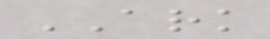ARK
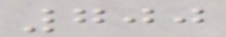700
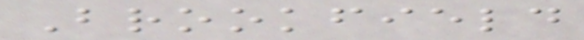Brookfield
